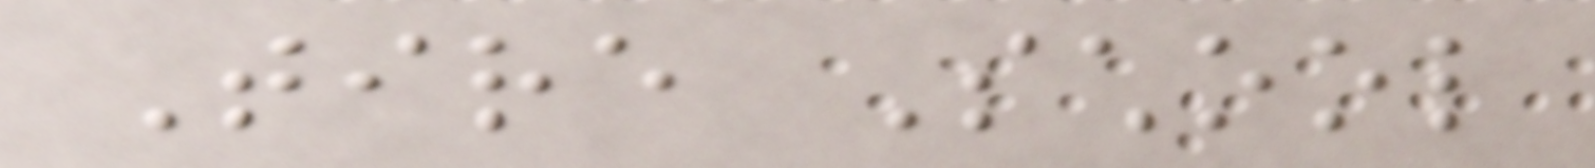Tire School
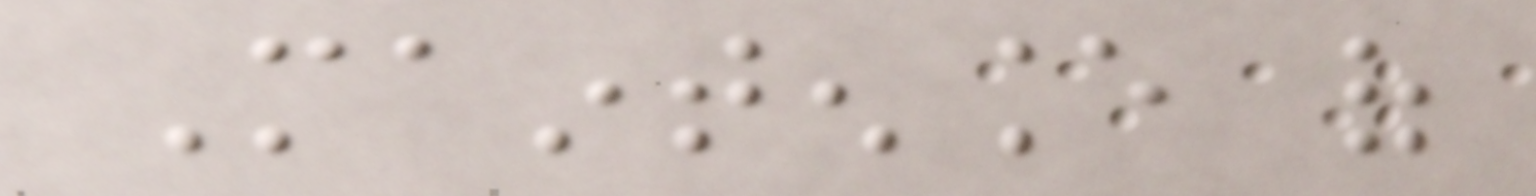Maintenance of
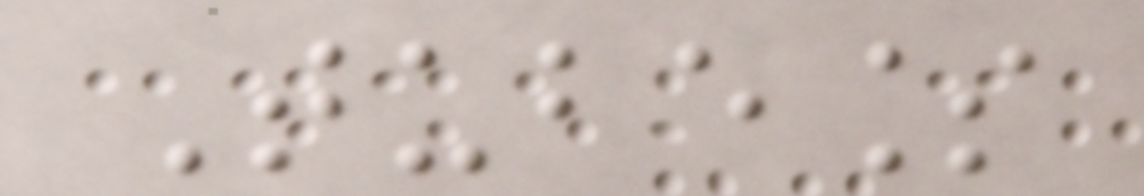Tubeless
